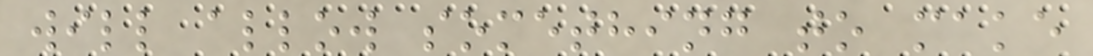will allow something to make
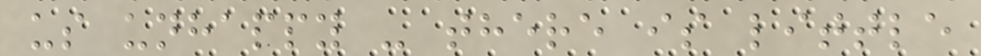us unhappy - there is little
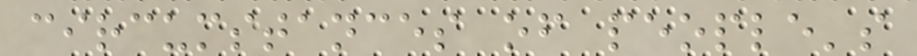circumstances of people's
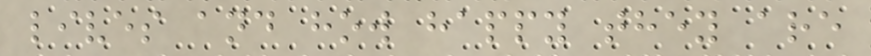lives and how happy they are
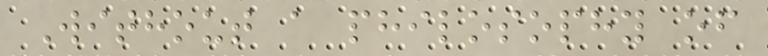Without a philosophy of
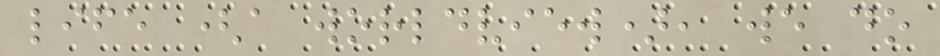life (a worldview), we do
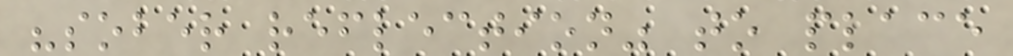"sober reflection" to place
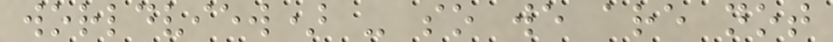worldview) - so we are not
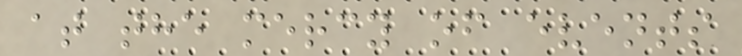at the mercy of events
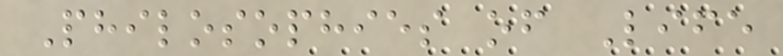Philosophies of Life
